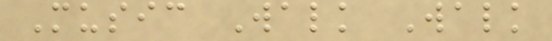Music Walk Walk
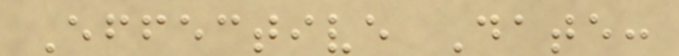Effective Date:
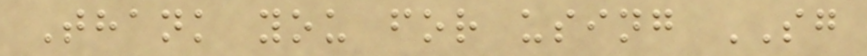Thank you for using SG
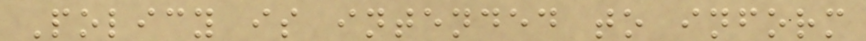Policy is intended to inform
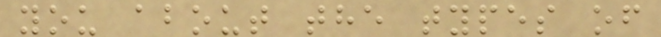you about the types of
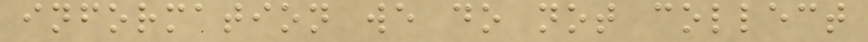information we do not collect
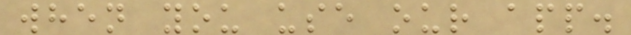when you use our app.
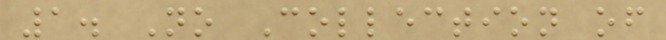1. No Collection of
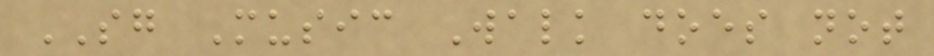SG Music Walk does not
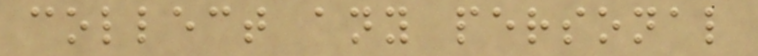collect any personal
